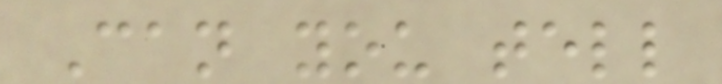Can you tell
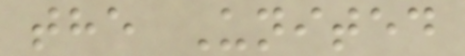the United
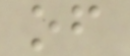of
